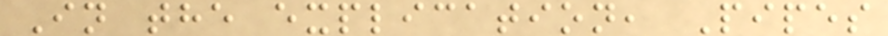In the explication, Pipes
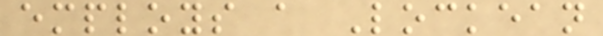employs a Lockean
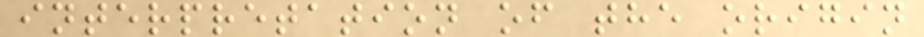interpretation of the origin
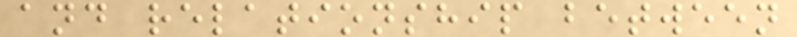and relationship between
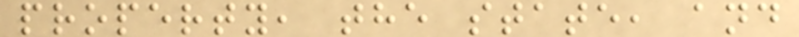property, the state, and
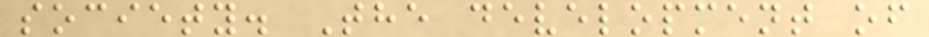society. The development of
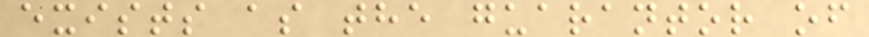exists as the guarantor of
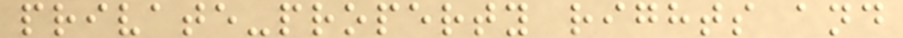private-property rights and
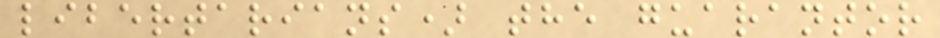libertarians) the guarantor
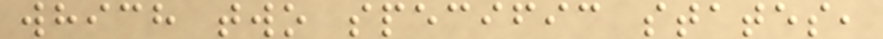which two specific states,
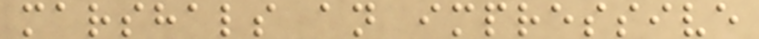marshals an impressive
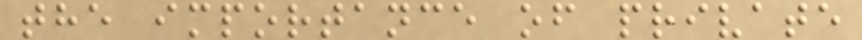the importance of private
